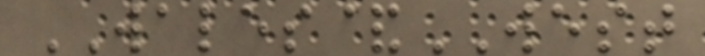WALES&WEST
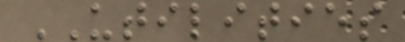UTILITIES
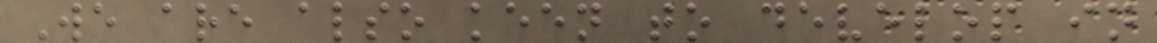We are also keen to develop in
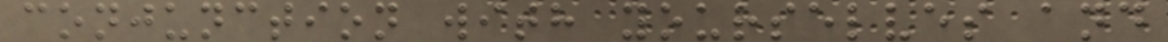conjunction with yourselves and
